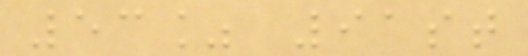53% 91st
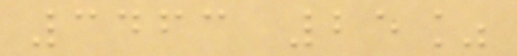3463 25%
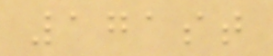171st
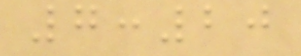7:20
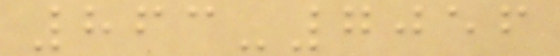863-7056
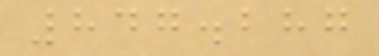847.287
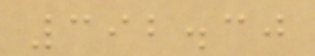392.30
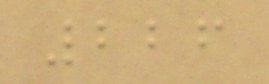226
